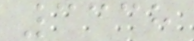3338
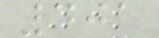401
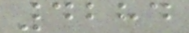4284
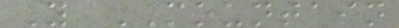Y MOUNTAIN
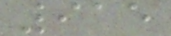915
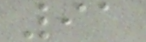91
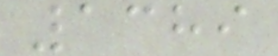1389
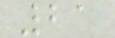21
